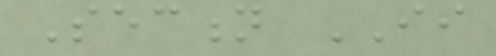Section II
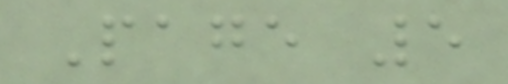Page 5
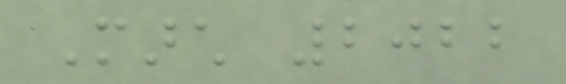March 2022
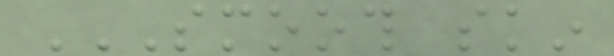SMOOTH SKIN
